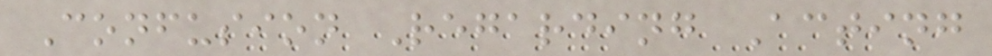Confusion Regarding Acting
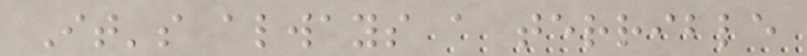It's always a terrible
